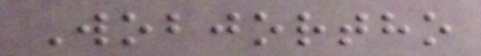Wobjortho
